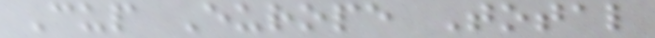Cup Europe Total
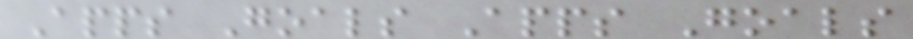Apps Goals Apps Goals
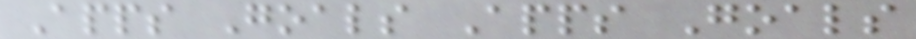Apps Goals Apps Goals
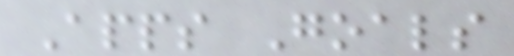Apps Goals
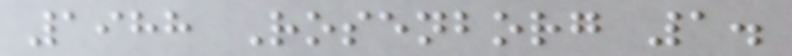1988 Rosenborg 1.
